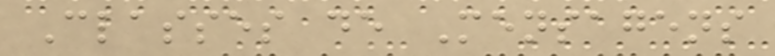Classes de Mensagens
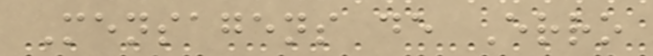Mensagens de Erro
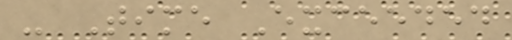- Time Exceeded
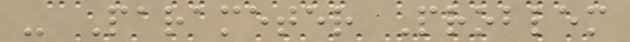- Parameter Problem
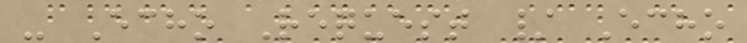- Echo Request / Echo
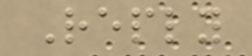Reply
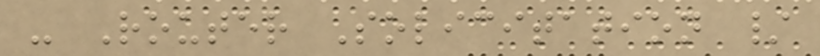- Router Solicitation /
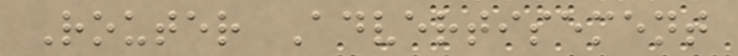Router Advertisement
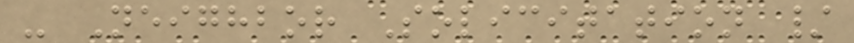- Neighbor Solicitation /
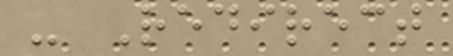- Redirect
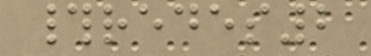#redes2
